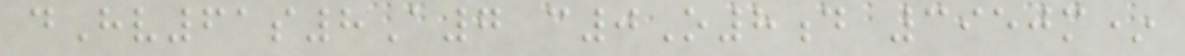dHv61s8A7 c0O8d 3950m*
